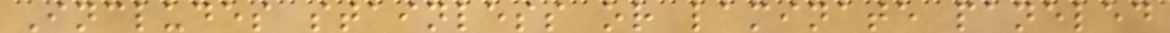Includes stainless or laminate paneled
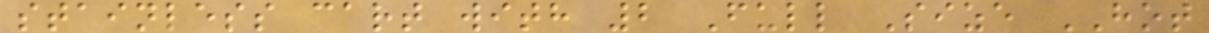stainless cart with 2 Full Size HOT
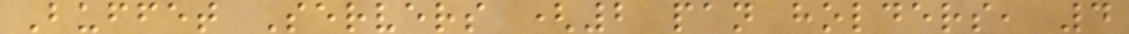Buffet Servers (2 pan holders, 4
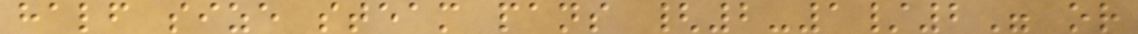half size steam pans {2-1/2" or
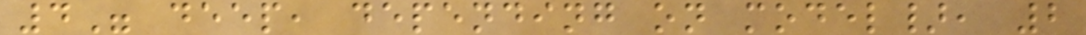4" deep, depending on model}, 2
